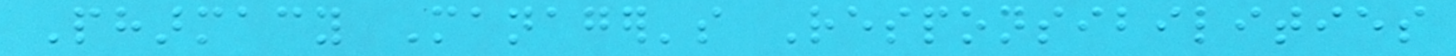Pharmacy Manager's Responsibilities
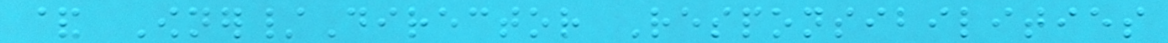& Owner/Director Responsibilities
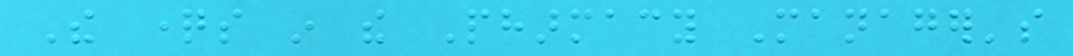The questions in the Pharmacy Manager's
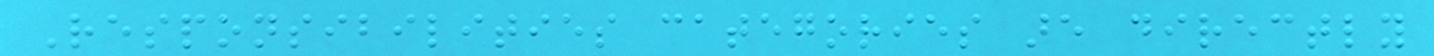Responsibilities categories are directly
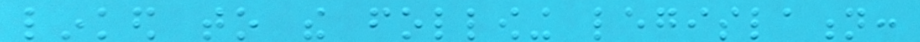linked to the following legislation:
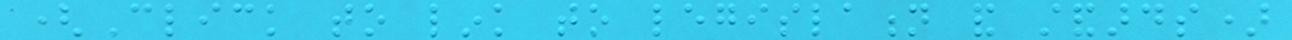(Click to link to legislation and standards)
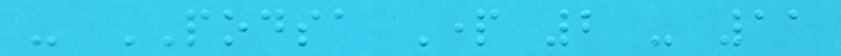- PODSA Part 2 - 11
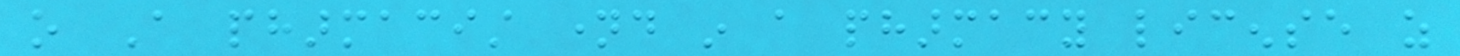o A pharmacist named in a pharmacy license as
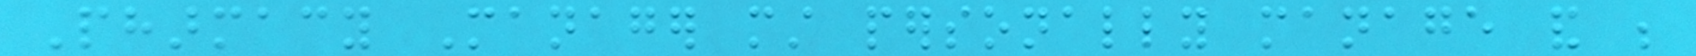Pharmacy Manager must personally manage and be
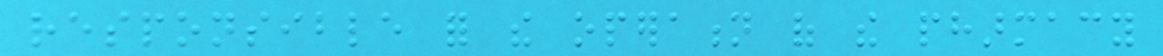responsible for the operation of the pharmacy
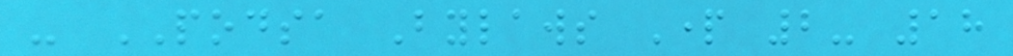- PODSA Bylaws Part 2- 18
